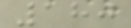180
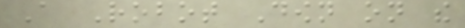A Robot Down on the
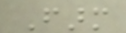Farm
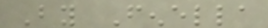By Fenella
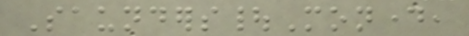Saunders|Monday,
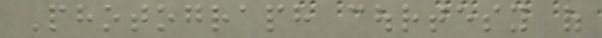Photograph courtesy of
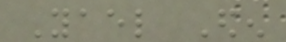Yael Eden
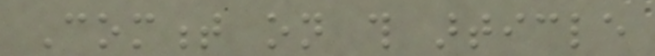Comment on this article
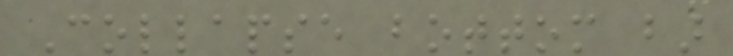Collapse bottom bar
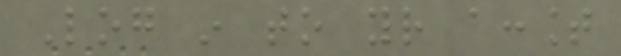Log in to your account
